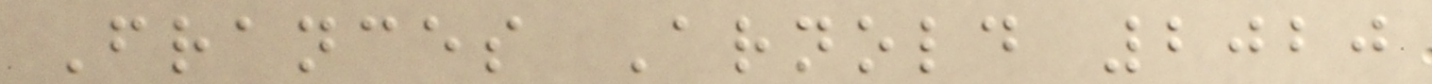Frances Arnold 2020
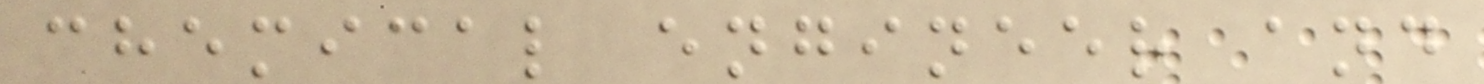chemical engineer and
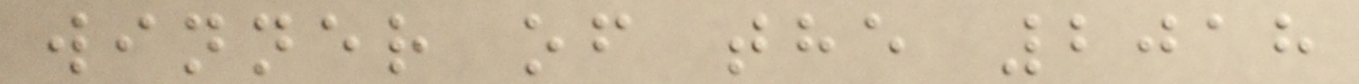winner of the 2018
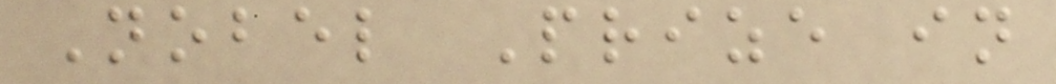Nobel Prize in
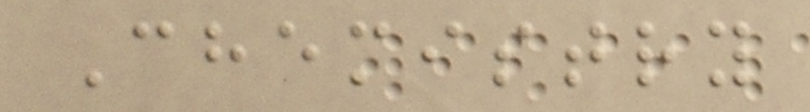Chemistry
